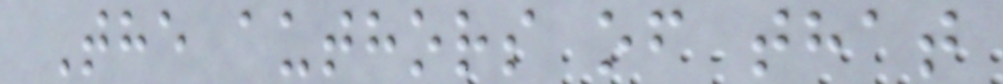The authors of that
